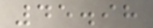45.98
